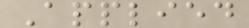Applied
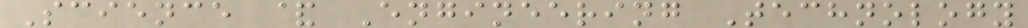Science & Engineering Technology
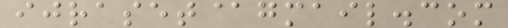ijraset@gmail.com
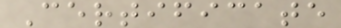Certificate
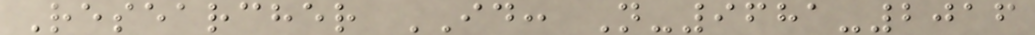Researcher ID: N-9681-2016
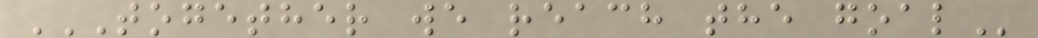TOGETHER WE REACH THE GOAL
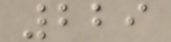229
